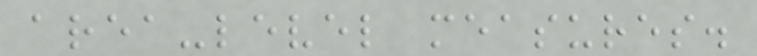area-level measures.
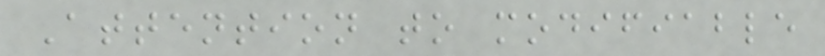Attention to modifiable
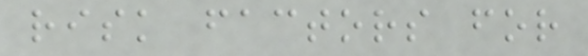risk factors for
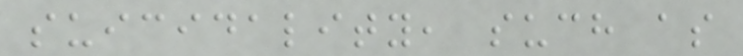suicidality, such as
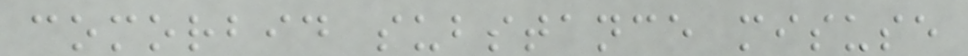comorbid substance misuse
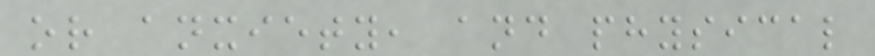or anxiety, and physical
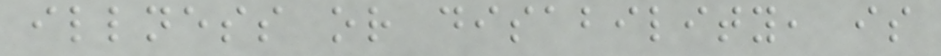illness or disability, is
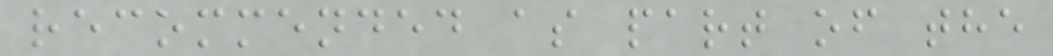recommended as part of the
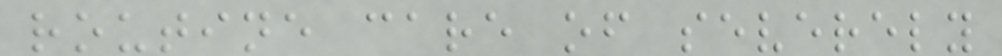routine care of severely
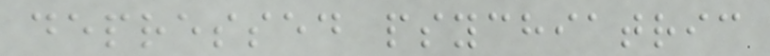depressed psychiatric
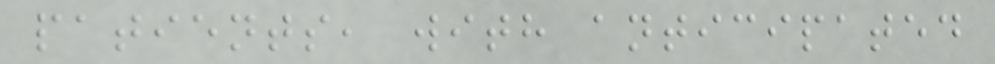patients, with anticipated
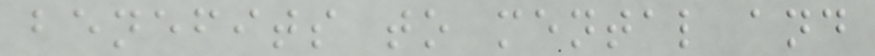benefits to mental and
